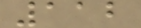112
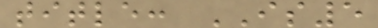title: IS5
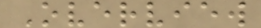Overview
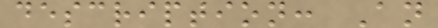description: An
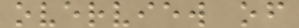overview of
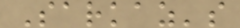Sarkaz's
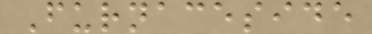Furnaceside
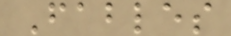Fables
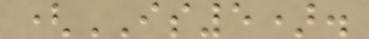(IS5).
